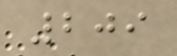209
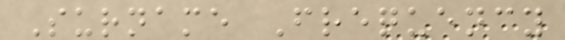Surname Frequency
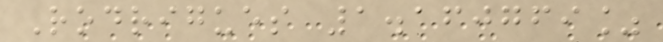Rodrigues 1.160769%
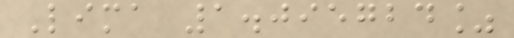Lima 1.095724%
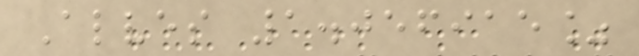Alves 1.056915%
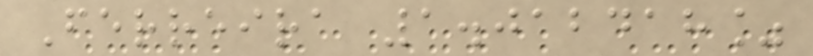Ferreira 1.012418%
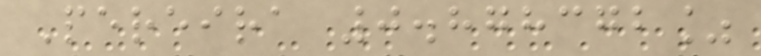Pereira 0.878372%
